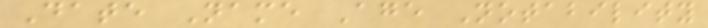Date Name Age Notability
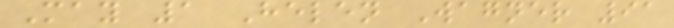May 1 Helen Wagner 91
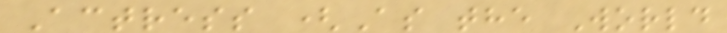Actress (As the World
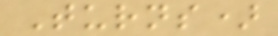Turns)
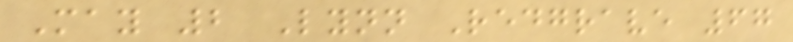May 2 Lynn Redgrave 67
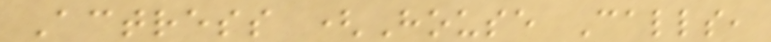Actress (House Calls,
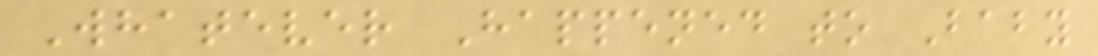Whatever Happened to Baby
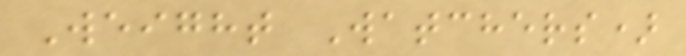Weight Watchers)
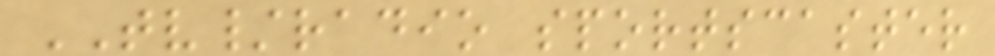TV/radio sportscaster
